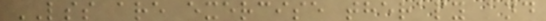LSS are exercise therapy and
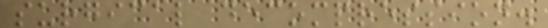surgical decompression.
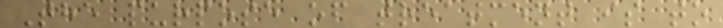The purpose of treatment is to
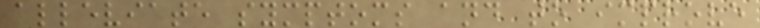alleviate symptoms and to improve
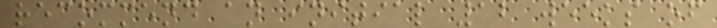recommend an initial 12 weeks of
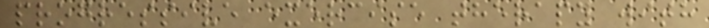progressive exercise therapy with
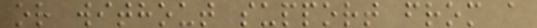or without support from a
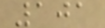101
